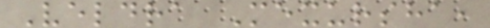Veldra Mexursha,
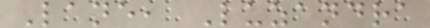Lane, Luzandra
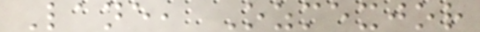Lane, Ozmexjor
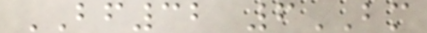BF32 6BM
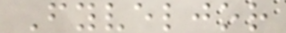Fyveljor
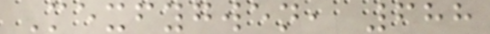Mexfygwen, 688
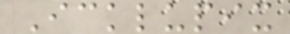Icklupix
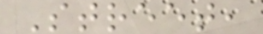Street,
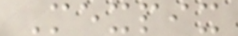Mexpix
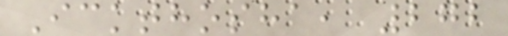Ickthosha, 272
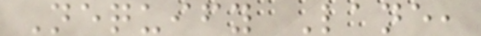Nequify Lane,
